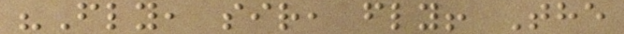"Fly, sir, fly! The
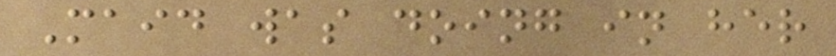Maid was doing in her
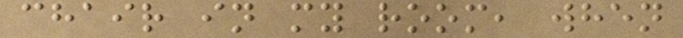chair in my room, when
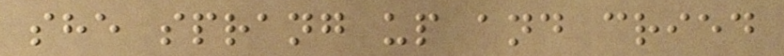she sprang up and cried
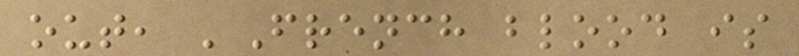out, 'French blood is
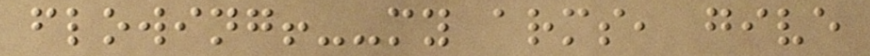flowing!--my arms, give
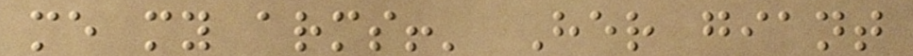me my arms!' Her giant
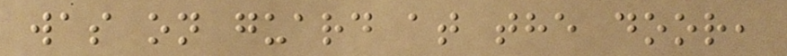was on guard at the door,
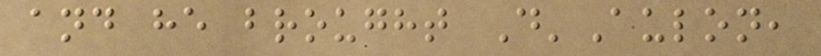and he brought D'Aulon,
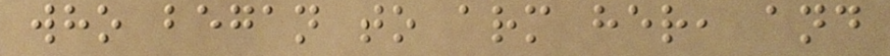who began to arm her, and
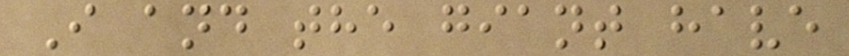I and the giant have
